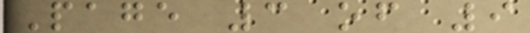Page 3 of 9
